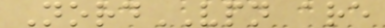NordVPN are
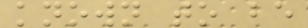known to be
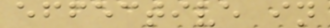effective in
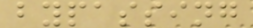bypassing
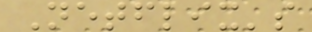Netflix's
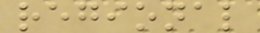regional
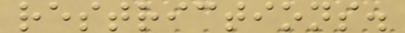restrictions.
